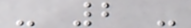- 2 -
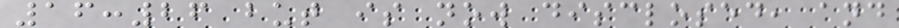16:26 but is now disclosed, and
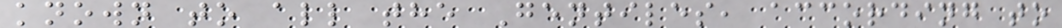known to all the Gentiles, according to
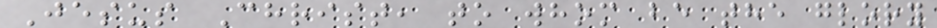Jesus Christ, to whom be the glory
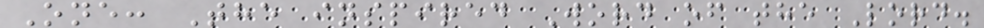One: The inspired Word of the Lord.
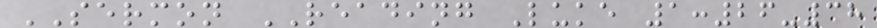SERMON READING Luke 1:26-38
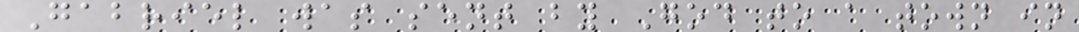Gabriel was sent by God to a town in
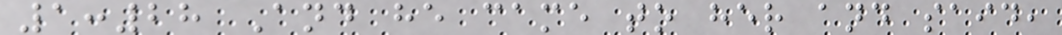1:28 And he came to her and said,
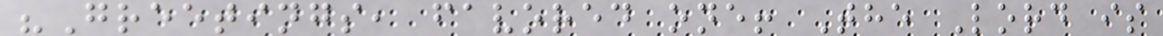"Greetings, favored one! The Lord is
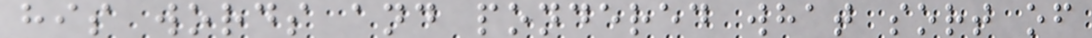his words and pondered what sort of
